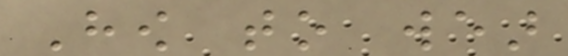How to wear
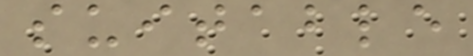suitable
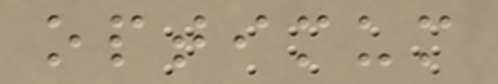optimum
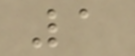1
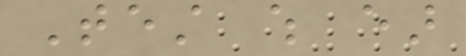Test which ear
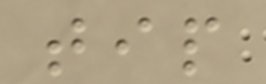tip
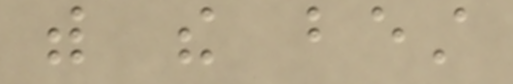with the best
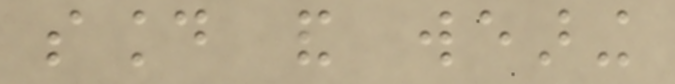sound and wearing
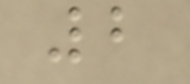2
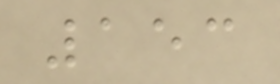153
